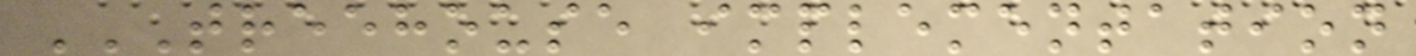TREEHOUSE IMPLEMENTATION
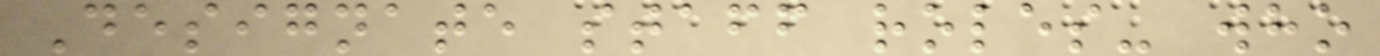Designate staff roles- who
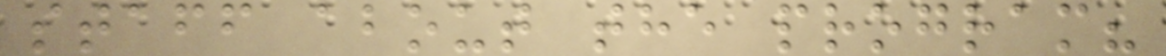staff about the program?
